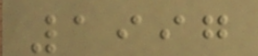1997
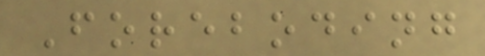Foreboding
